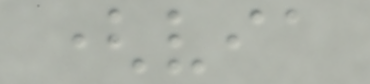(via
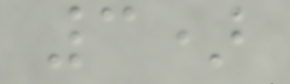3)
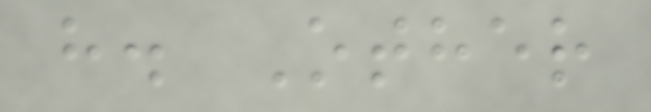h. Other
